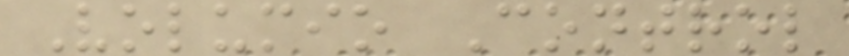Volumio Control
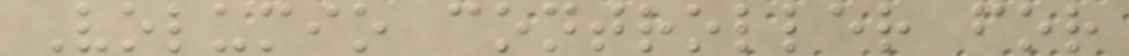Volumio controller for
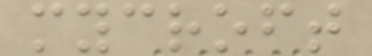mycroft
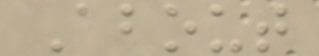About
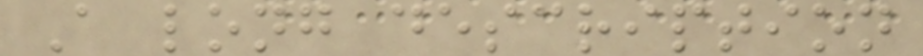A long description
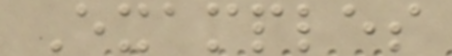Examples
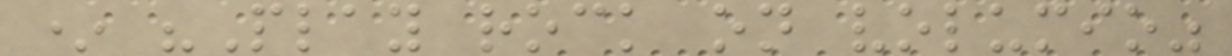* "Play rock on volumio"
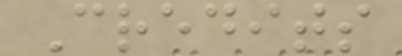Credits
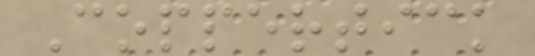Coppertick
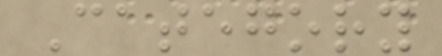Category
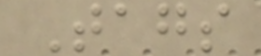Tags
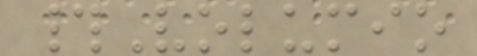#Volumio
